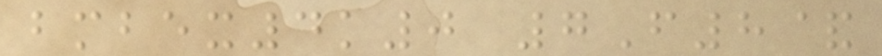bmbex4k0 7F8&
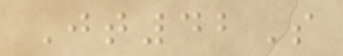Jt42S
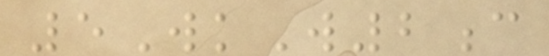5WkW2c
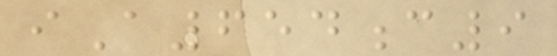iA654c9
